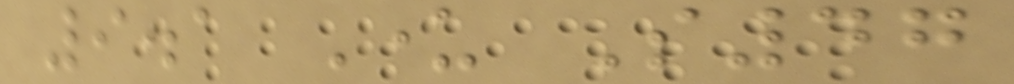9.1 Under S47
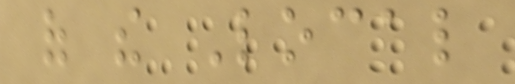of the Local
